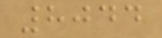8044
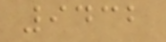9432
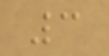3
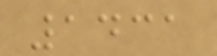1431
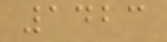1423
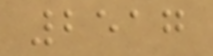2517
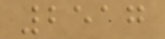2517
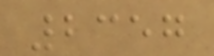2357
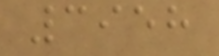3958
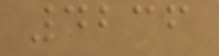4236
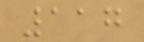117
